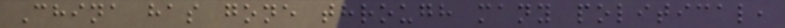China has gone through many political,
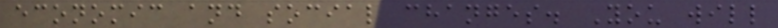economic and social changes. You will
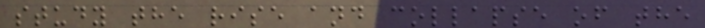study the rise and collapse of the
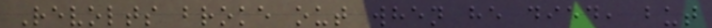Revolts broke out when he died, but
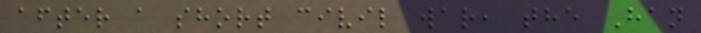after a short civil war, the Han
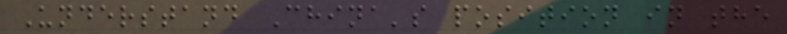Understand China's position in the
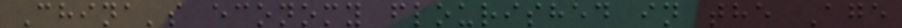China's economy flourished in the Age
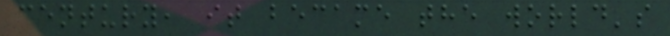century, it became the world's
